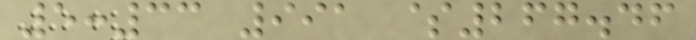5:33 991 $267.46
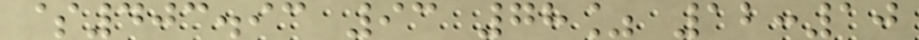$403.93 93 78% 12:10
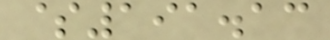$191.13
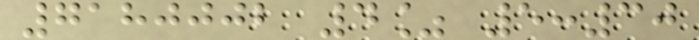7180002 4% 5:30
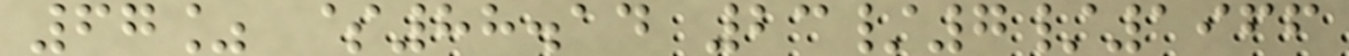67% $88.14 23/7/1966
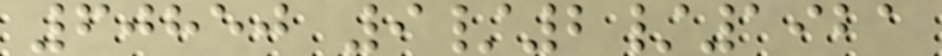60850 9/2/1921
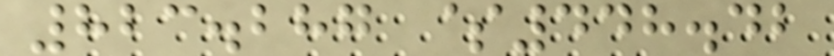823.287 $448.42
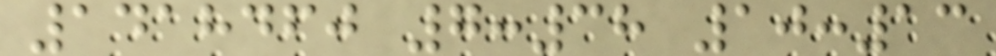1418460 7:38 10:13
